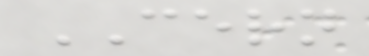CERN
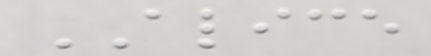ALICE
